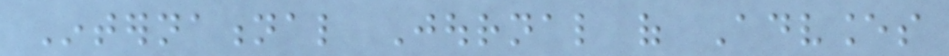International Journal of Advances
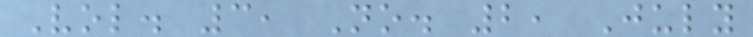Vol. 3, No. 2, July
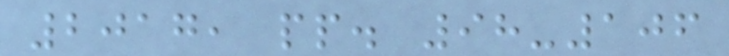2017, pp. 98-106
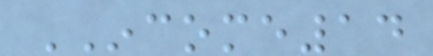INCOME14
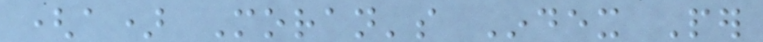(a) Moran's Index Per
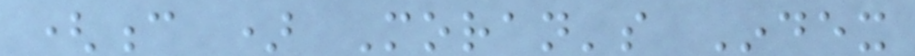(c ) Moran's Index
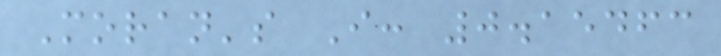Moran's I: 0.15463
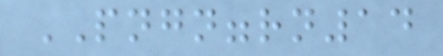PNGNGGRN14
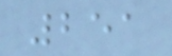251
